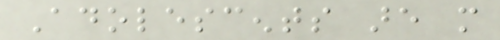Adolescents are more
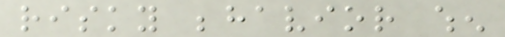risky behavior when
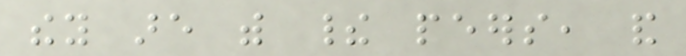they are with their peers, and
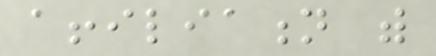affiliation with
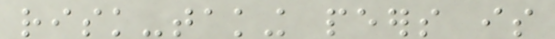risk-taking peers is
